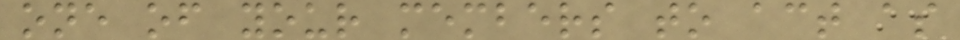one of your members to act as
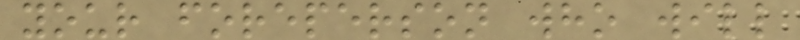your foreperson who will
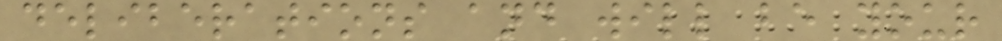deliberations and will be your
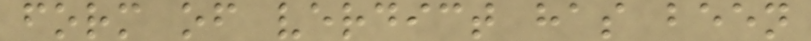form of verdict has been
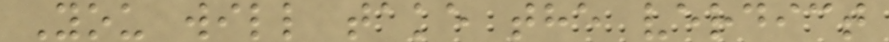You will take the verdict
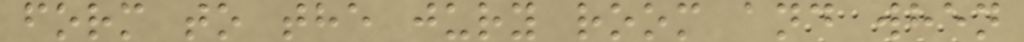form to the jury room and when
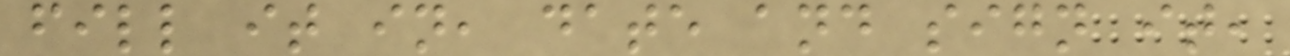fill it in, date and sign it,
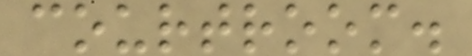courtroom.
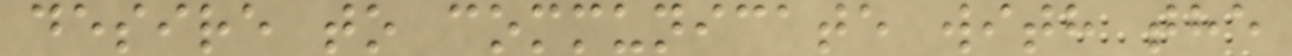desire to communicate with the
